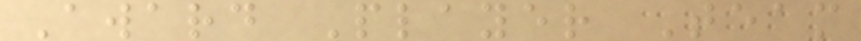Award Player Team
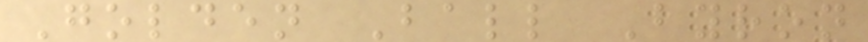Golden Ball Byron
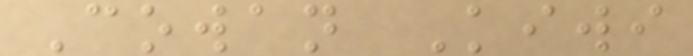Cowan Kiwi
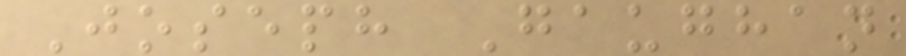Joseph Gaughan
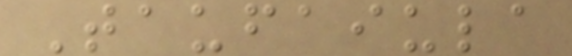Taufaiula
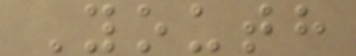Youth
